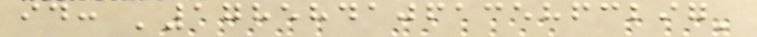id: '178584106135863297'
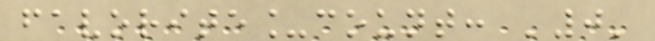favorite_count: '0'
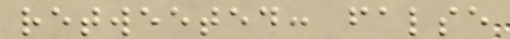retweeted: false
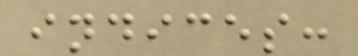indices:
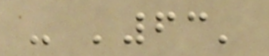- '63'
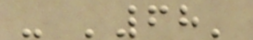- '68'
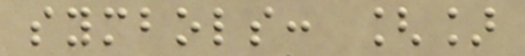symbols: []
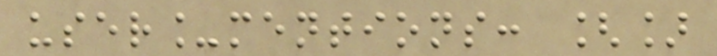user_mentions: []
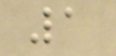1
